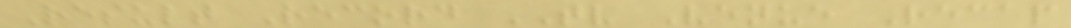Result Record TV Venue Recap
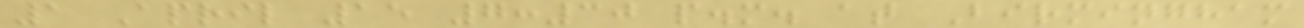1 April 15 7:30 p.m. at Birmingham
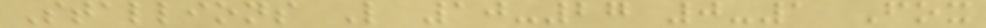Stallions L 10-27 0-1 Fox
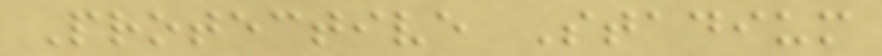Protective Stadium
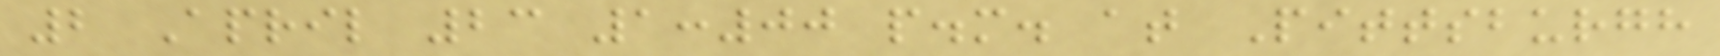2 April 23 1:00 p.m. at Pittsburgh
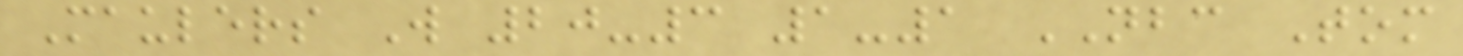Maulers W 20-3 1-1 NBC Tom
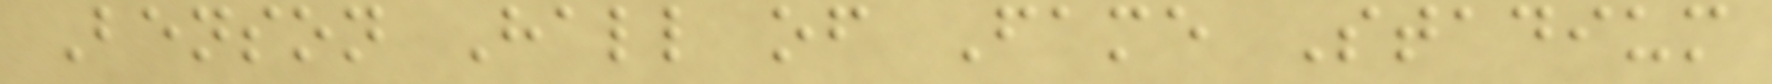Benson Hall of Fame Stadium
